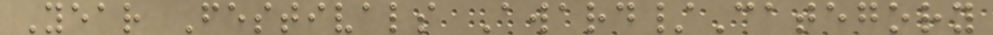Year Festivals Award/Category
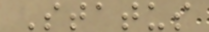Status
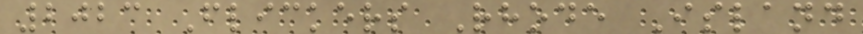2023 Flickers Rhode Island
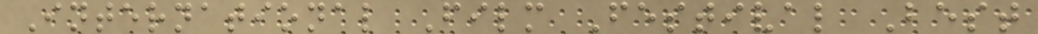International Film Festival Best
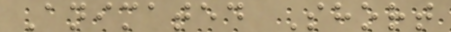Animated Short
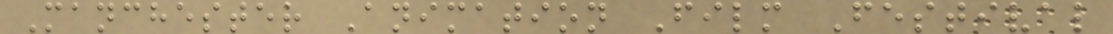Manchester Animation Film Festival
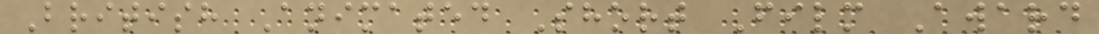British Animated Short Film Award
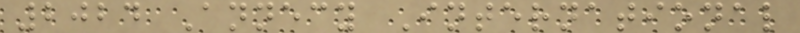2024 Annecy International
